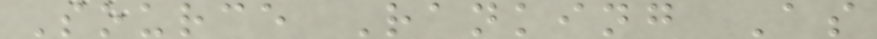Source Ranking As
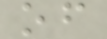of
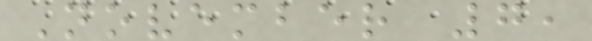November 7,
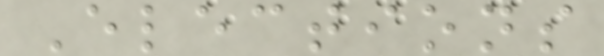Elections
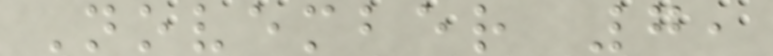November 7,
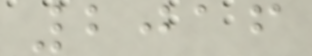2016
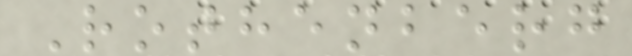Rothenberg
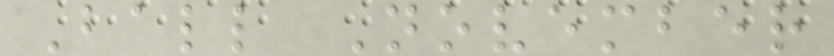Ball November
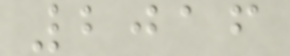2016
